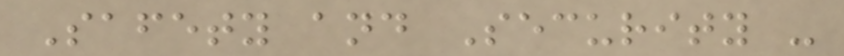Safety and Security -
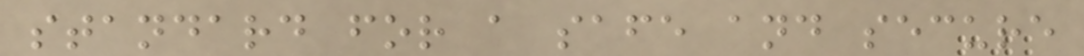standard for a safe and secure
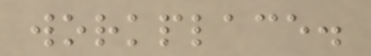workplace.
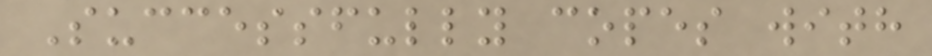Successfully copes with
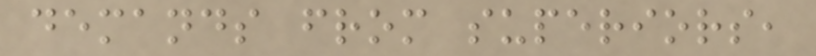demands from superiors,
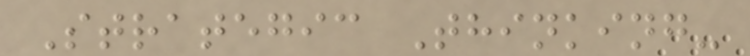Strategic Thinking-
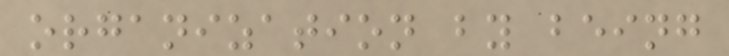organization by being
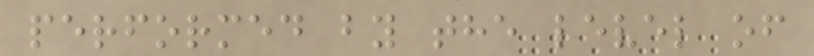performed by the level of
